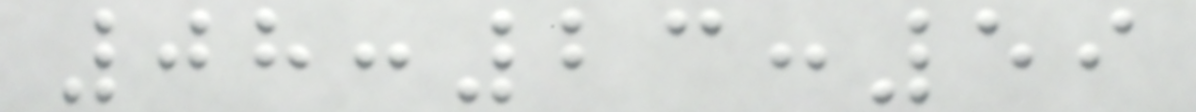08:23:59
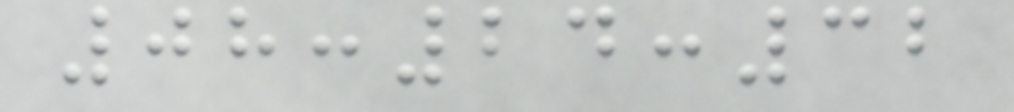08:24:32
